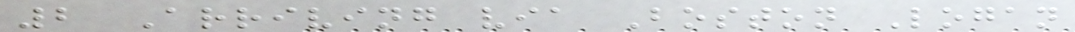2 Arriving via Boston Logan
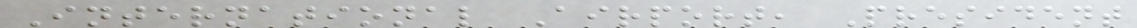International Airport, President
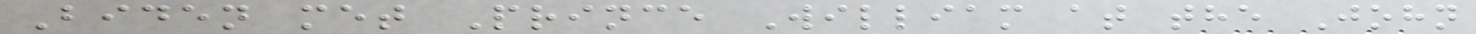Biden met Prince William at the John
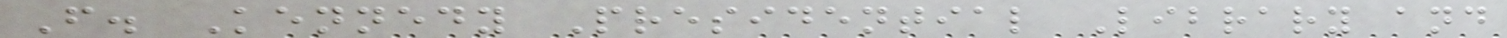F. Kennedy Presidential Library and
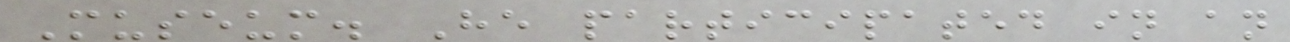Museum. He participated in an
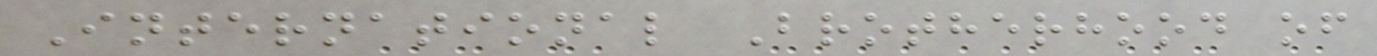International Brotherhood of
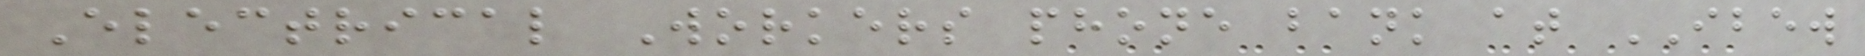Electrical Workers phone bank at IBEW
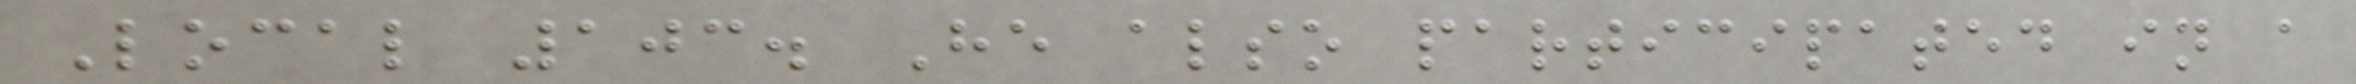Local 103. He also participated in a
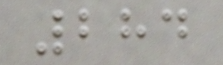284
